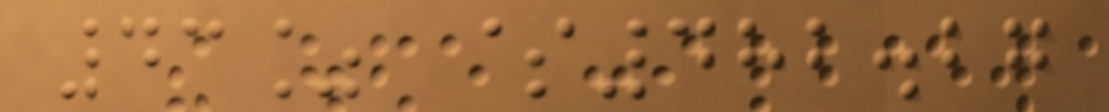43% $482.27
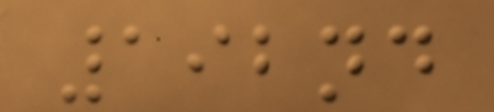192nd
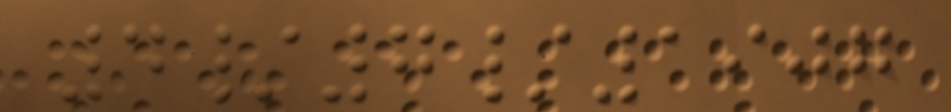4/7/1907
